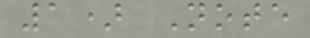1) Note
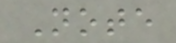Note
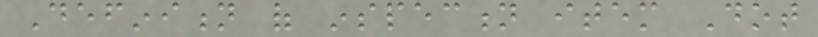Definition of inspection item Dot
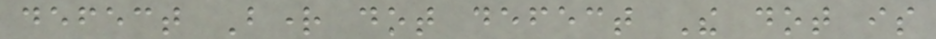defect Bright dot defect The dot is
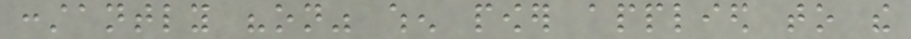constantly "on" when power applied to the
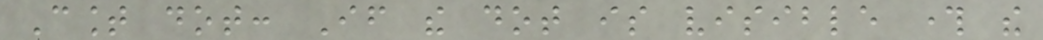Count dot: If the dot is visible through the
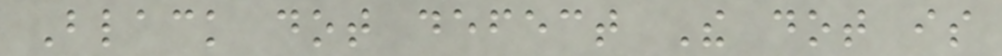Black dot defect The dot is
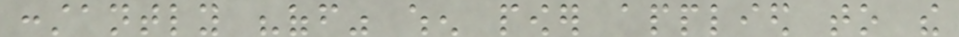constantly "off" when power applied to the
